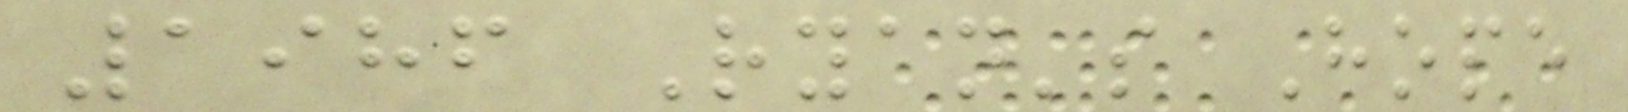1986 Ryan's Hope
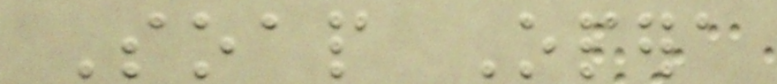Soap Opera
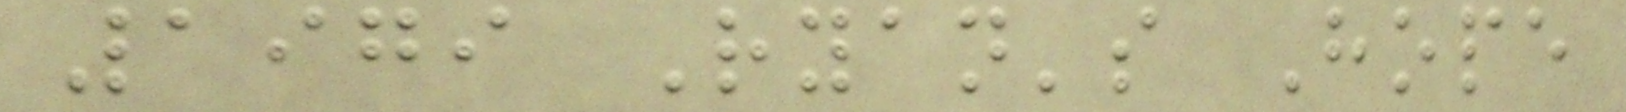1979 Ryan's Hope
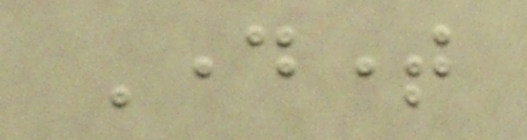Daytime
